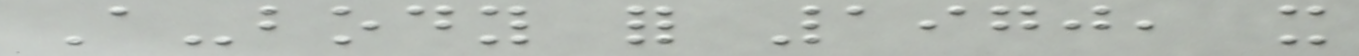A-body for 1970, it
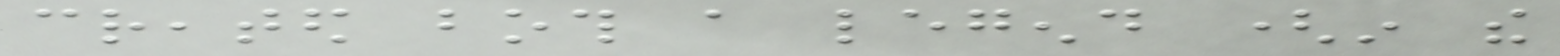created both a legend (in the
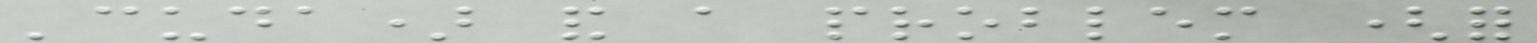'cuda) and a problem (for
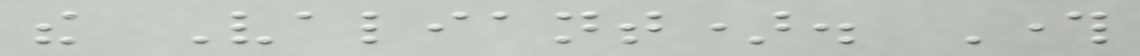the Valiant). Through
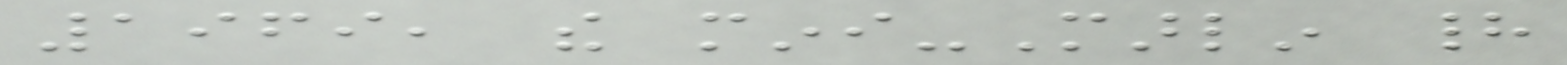1969, the mini-Marlin had
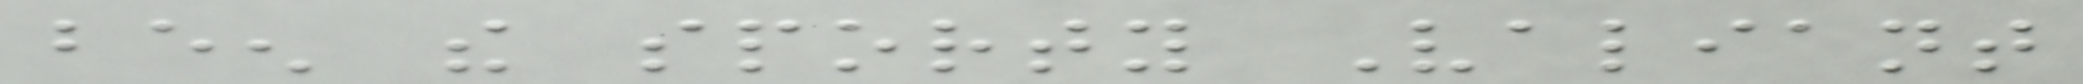been the sporty Valiant
